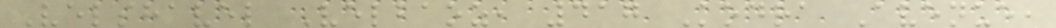Velshavel Velbaoz, 417 Kodra Avenue,
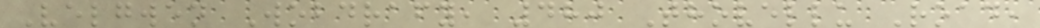Velgwen Wobdrafy, 480 Thovellu Road,
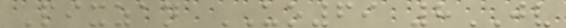Pixzan UO69 8JV
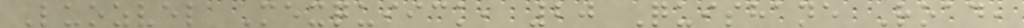Luozvel Mexquiick, 20 Quishane Road,
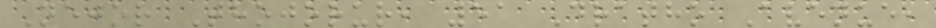Nejor Thojorur, 51 Dratho Avenue,
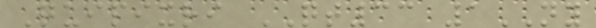Quipixri QT33 1NY
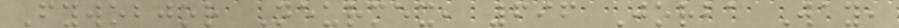Fywobjor Neurmex, 696 Jorba Way,
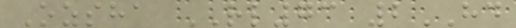Ozsha RL73 2HD
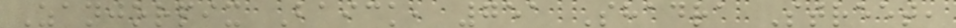Zanjorpix Baick, 751 Shadra Street,
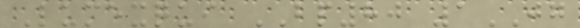Lumexqui BP80 1JG
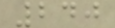240
